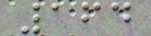164
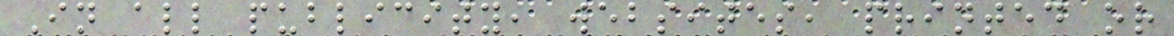In all publicity, websites, printed or
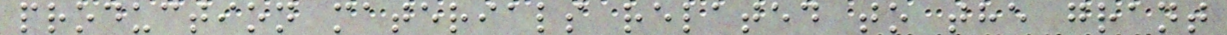production materials related to the grant
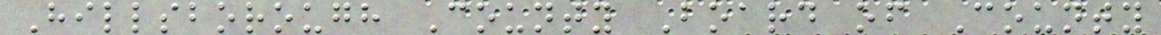Hillsborough County Board of County
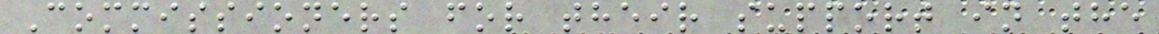Commissioners for their support in the
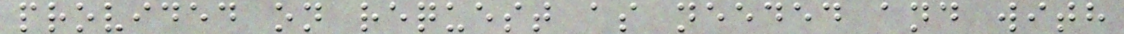provided on request as needed and with
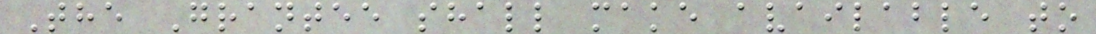The Grantee shall make available to
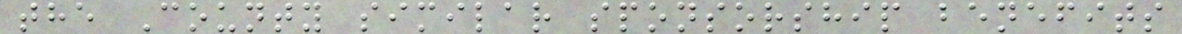the County similar sponsorship benefits
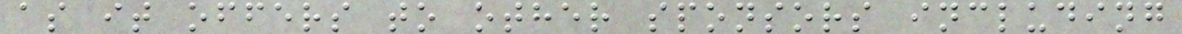as it offers to other sponsors including
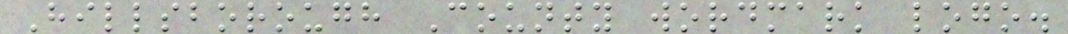Hillsborough County wordmark logo.
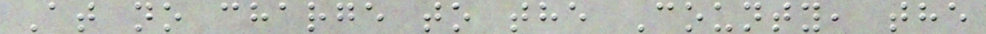At no charge to the County, the
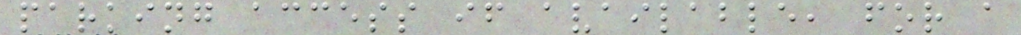parking access if available, for a
